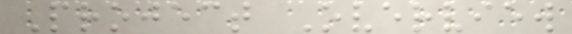Project Overview
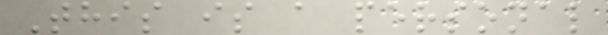This is a personal
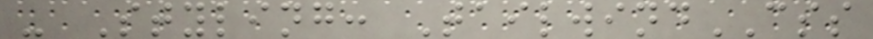- Styling: TailwindCSS
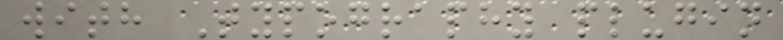with Typography plugin
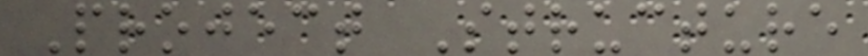Project Structure
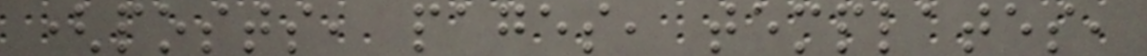(posts, pages, templates,
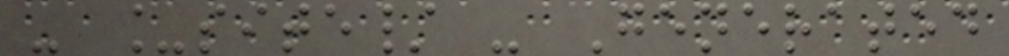- _site/ - Generated
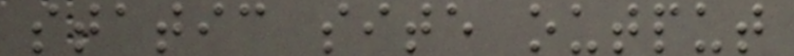static site output
